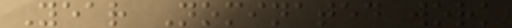Year Nominated work
